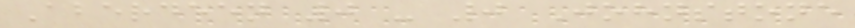Aberdeen 0 - 0 Johnstone
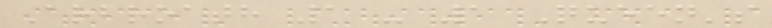Arbroath 1 - 1 Queen's
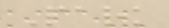Park
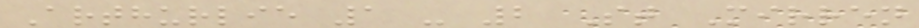Arthurlie 1 - 2 St Mirren
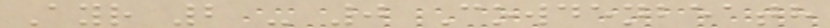Ayr 2 - 0 Cowdenbeath
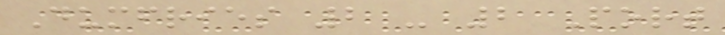Dumfries 2 - 2 Port
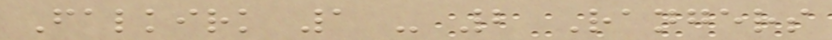Falkirk 1 - 2 Rangers
